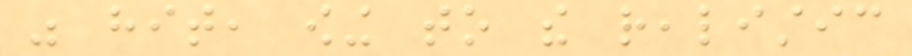was hit, owing to the realistic
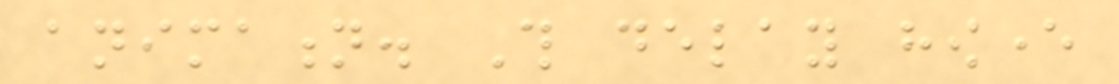animation. This delay however
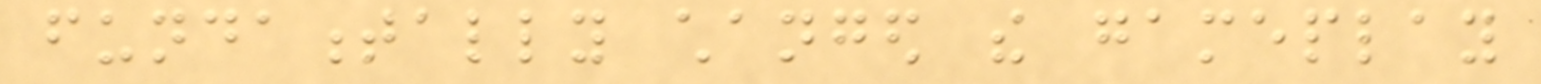fundamentally changed the gameplay
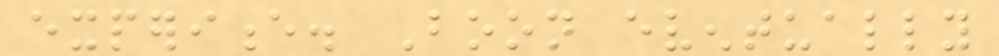experience. Boon eventually
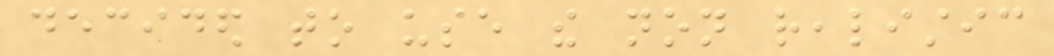decided to use the non realistic
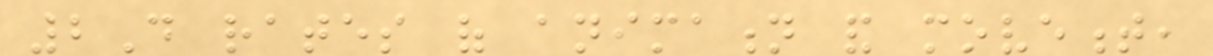2D rates of animation and movement,
